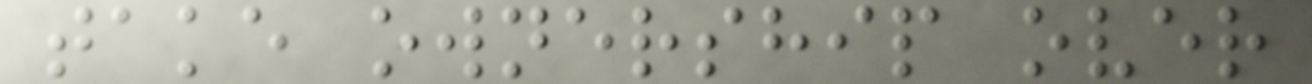take ownership over
